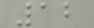12
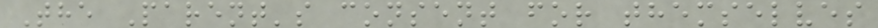The Parent's consent for themselves
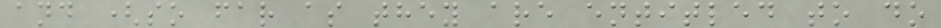and (so far as they are entitled to do
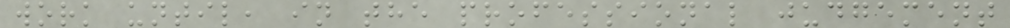work until, in the professional judgement
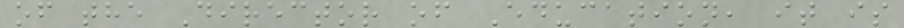of the Director of Education, it is
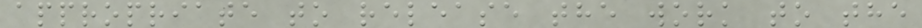appropriate to release the work to the
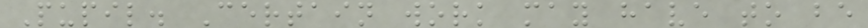Pupil. Certain work may have to be
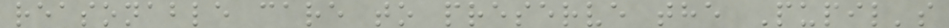reasonable care to preserve the Pupil's
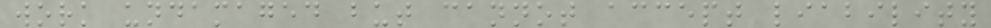work undamaged but cannot accept liability
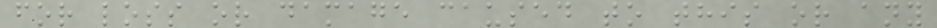for loss or damage caused to this or any
